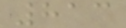813
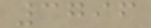3796
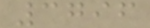3796
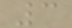3
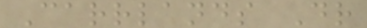Carrlands Dr
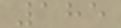185
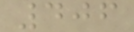406
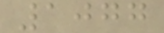1077
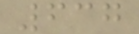637
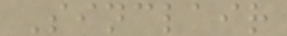Sinclair
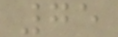75
